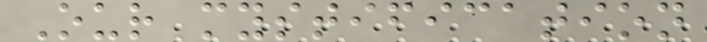Our mystification
